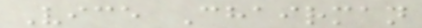Vice Chairman
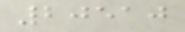20510
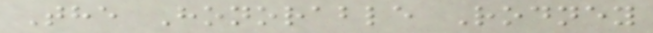The Honorable Rodney
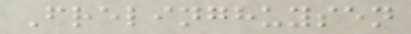Frelinghuysen
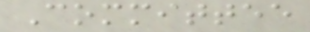Committee
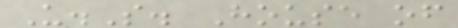U.S. House of
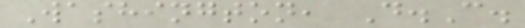Washington, D.C.
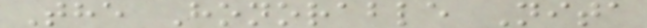The Honorable Nita
